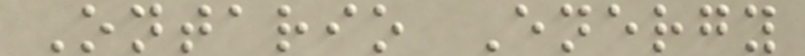Ontario Energy
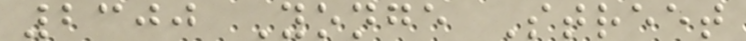2300 Yonge Street
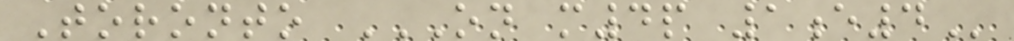Toronto ON M4P 1E4
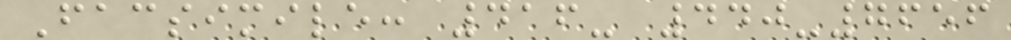Facsimile: 416- 440-7656
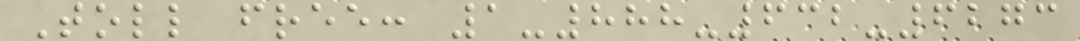Toll free: 1-888-632-6273
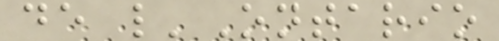de l'Ontario
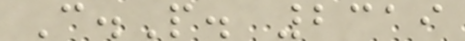C.P. 2319
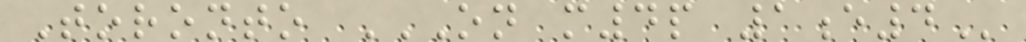Toronto ON M4P 1E4
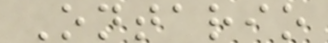Ontario
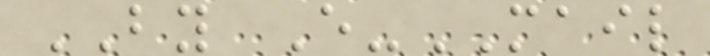BY E-MAIL
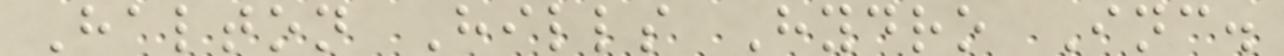Halton Hills Hydro Inc.
